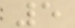5
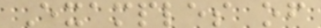Examples of
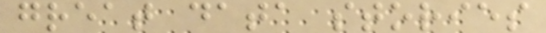great data stories
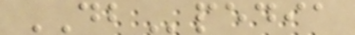DBpedia
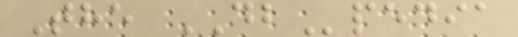The DBpedia
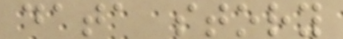data story
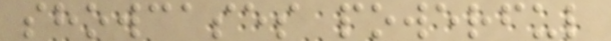showcases powerful
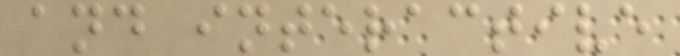and interactive
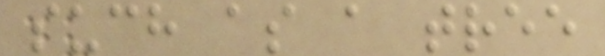such as a tree
